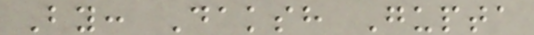By: Daksh Gupta
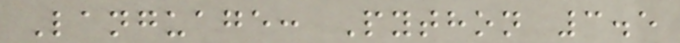Language: Python 3.5
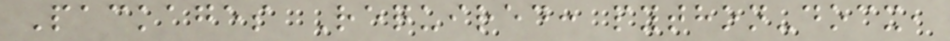Packages Required: python-docx,
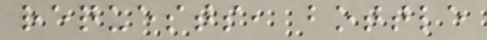requests, bottle
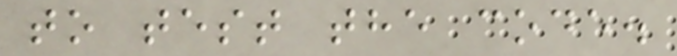to test the code.
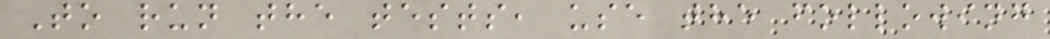To run the tests, use the following
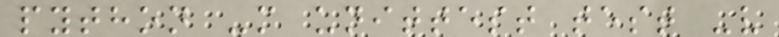python -m unittest test -v
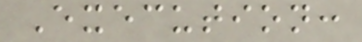Execution:
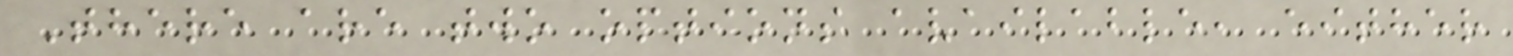There are two options available, either
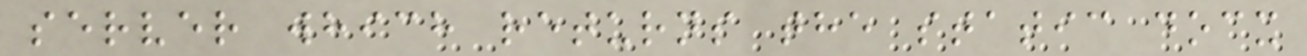server which returns the static docx
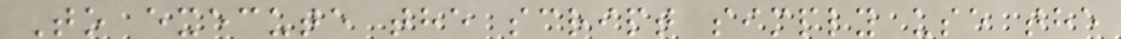To execute the script simply use the
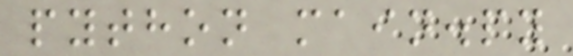python main.py
